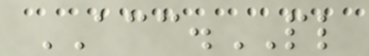ACC.PL
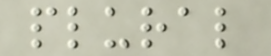plural
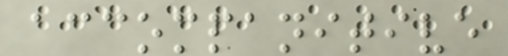accompanitive
